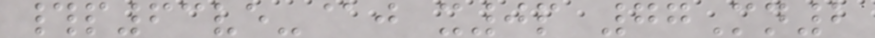#p63ve-@j x0p 77Mn2
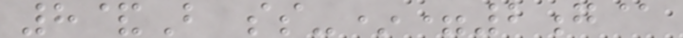8&B ss-*=2g@
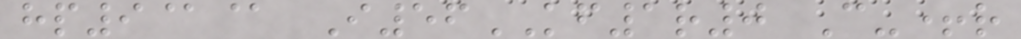hp9@@ I56KF1r0 C-+r
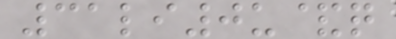31li0u&q
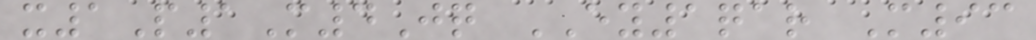x1P1M4Jq EY1qar M93
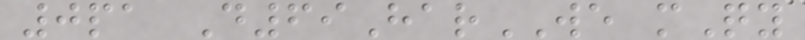0pa D69HarWE mQy
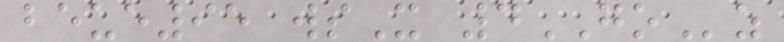beue95 wsX 4GOz
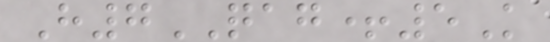H7QAG+5K
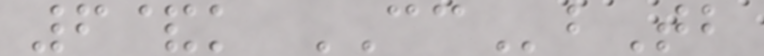6&k CCbTb
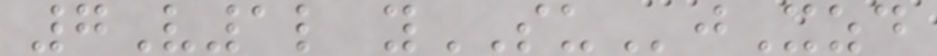7V1l ySUjXzd
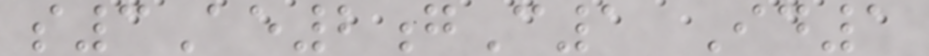s3Ae2gC1 Id1
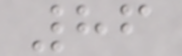86
